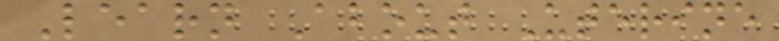Learn About Uterine
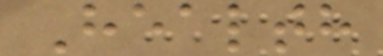Health
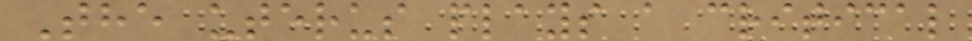The uterus plays a critical
